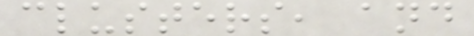clusters, and
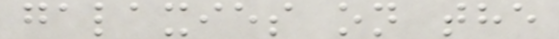galaxies on the
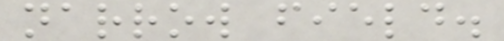narrow field.
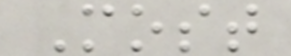Most
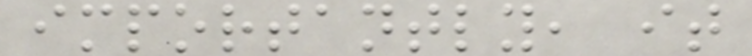importantly, it
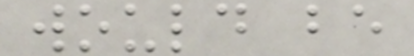would be
